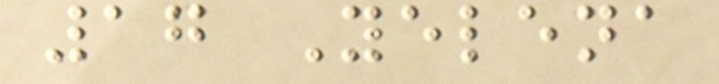17 Yelena
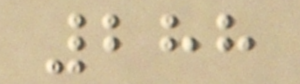288
